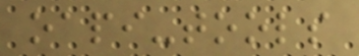oapi-tools
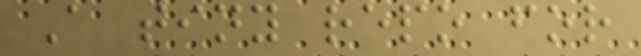A tiny repo for
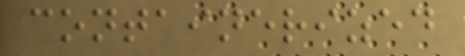containerized
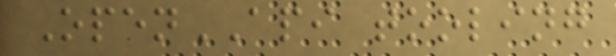OpenAPI tooling
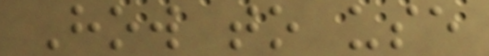How to use
